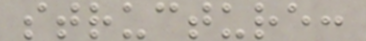structure:
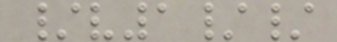/v1//
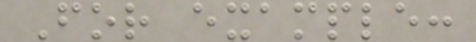For example:
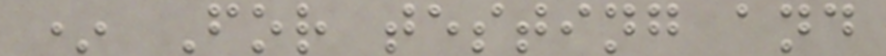* For testing and
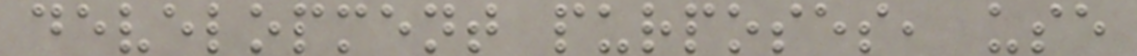development purposes, use
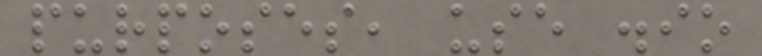purposes, use .io
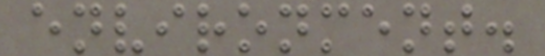environment.
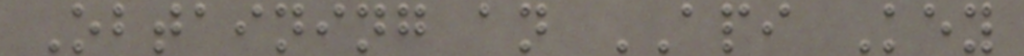Obtaining an API Key
